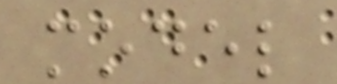model
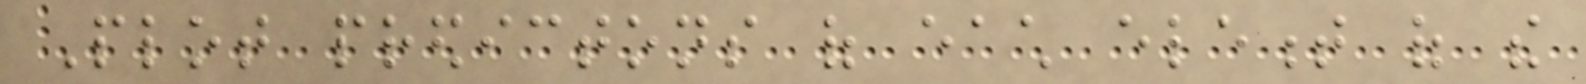Plot predictons of each element of the
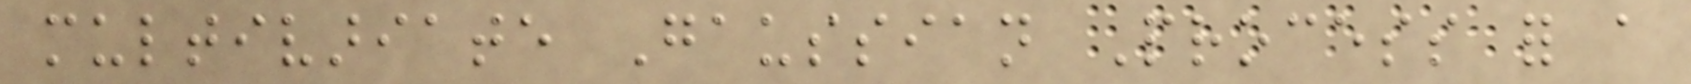multivariate Gaussian Process for a
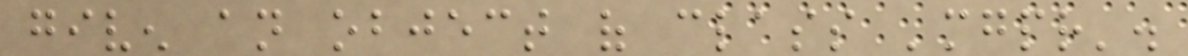given an object of class 'mgpr'.
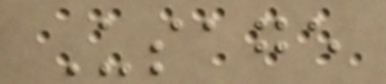Usage
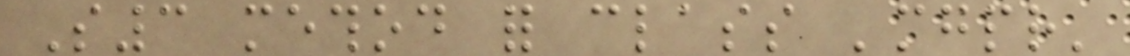S3 method for class 'mgpr'
